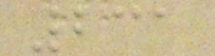231
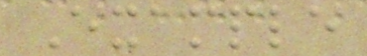Example
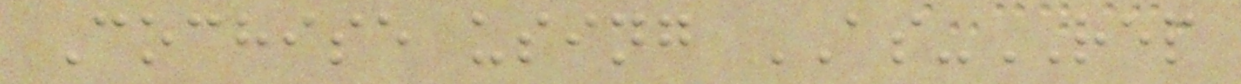Cochise using AS-REP
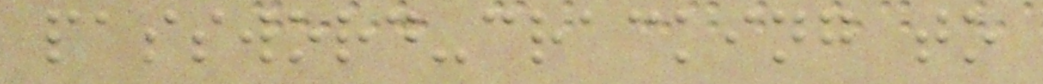password-cracking to
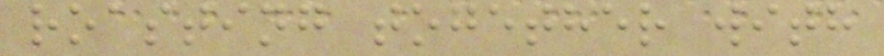roasting together with
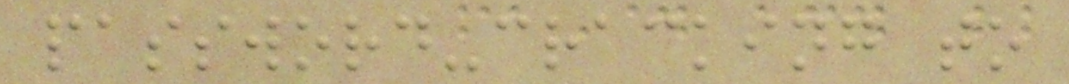password-cracking to
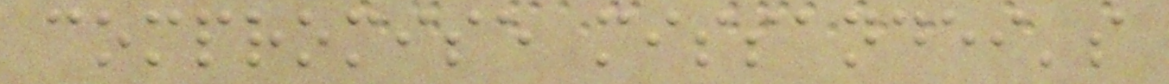compromise missandei's
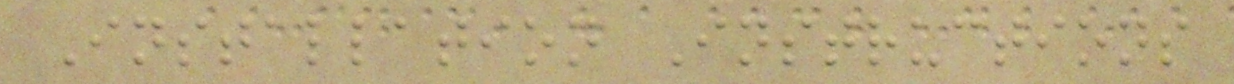Installation Instructions
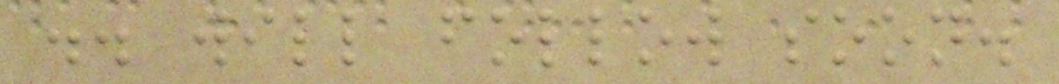.. will follow soon.
